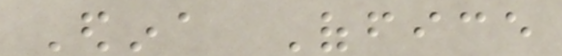Edina Office
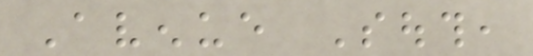Avenue South,
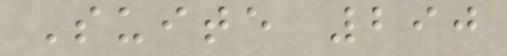Suite 290
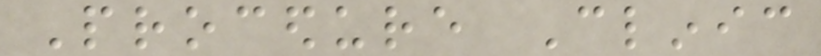Procedure Clinic
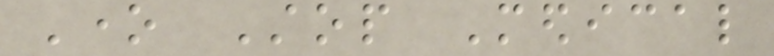One Stop Medical
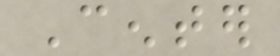Center
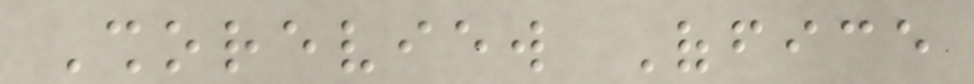Shoreview Office
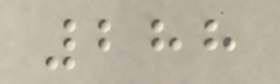288
